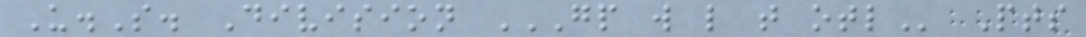U.S. Division GP W L T OTL Pts
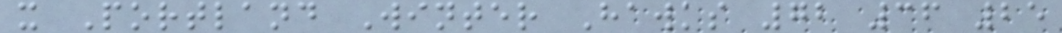x Portland Winter Hawks 72 36 25
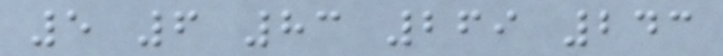5 6 83 269 243
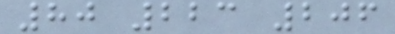80 223 206
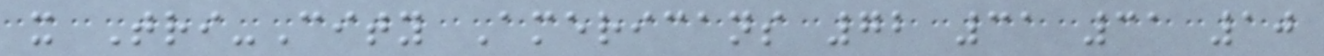x Tri-City Americans 72 31 31 10
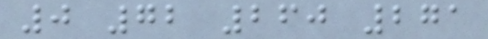0 72 260 271
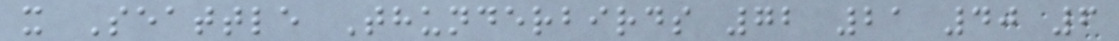x Seattle Thunderbirds 72 21 40 6
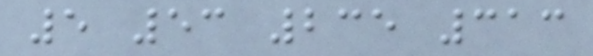5 53 235 313
